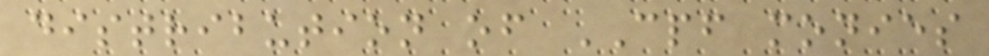distribution of CPF monies
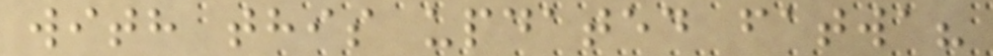with this updated fatwa?
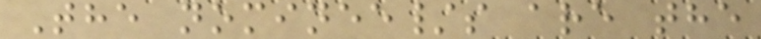The nominee/s are the
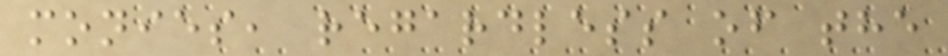monies, regardless of the
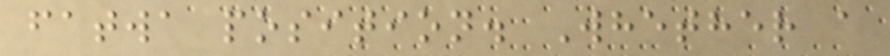fatwa position. Whether a
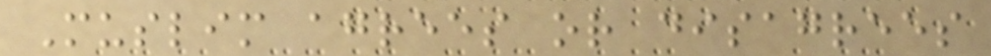Muslim agrees or disagrees
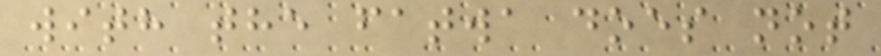with the fatwa does not
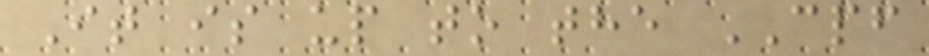It is up to the CPF
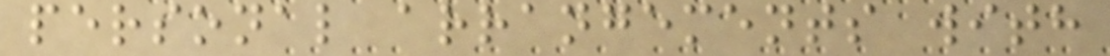personal arrangements with
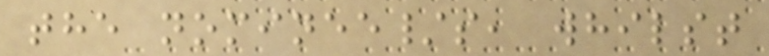the nominee/s, whilst
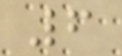6
